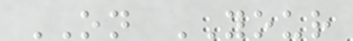ON YOUR
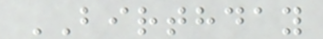BIRTHDAY
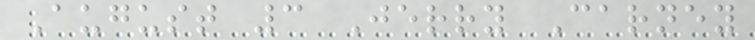August 3 Jerry Carney
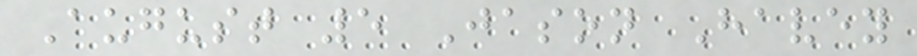August 5 Jason Havey
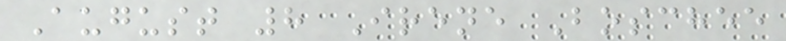August 8 Irene Boschee
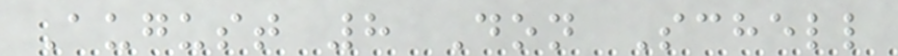August 8 Don Schell
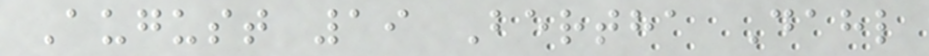August 19 Bertha Dahl
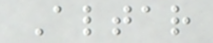Altar
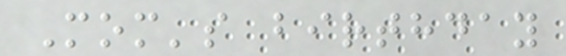Mom's birthday
